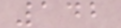142
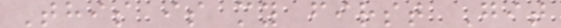This is my first Git
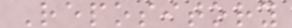Repository
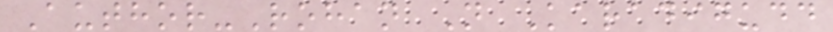Author-Rohan N Karadigudd
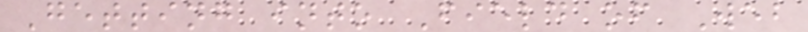Getting into Field of Web
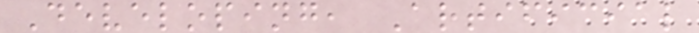Developing, Artificial
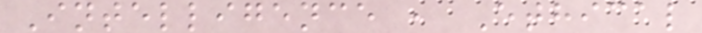Intelligence , Ethical
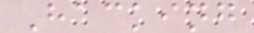Hacking
